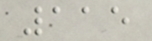115
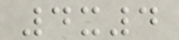4x4
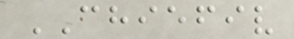CHIEFIV
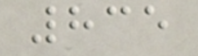835
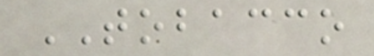TOBACCO
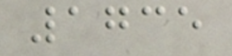1735
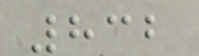832
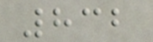832
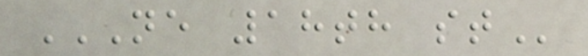NE 18TH ST
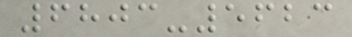6803-5623
